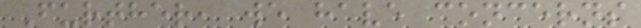Further, we have concerns
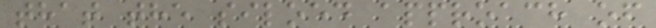that the siloed approach of
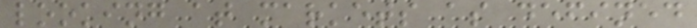looking at markets as defined
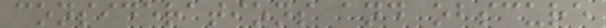considerations and obscure
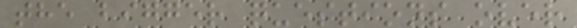the bigger questions over
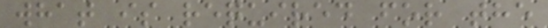what is required for the
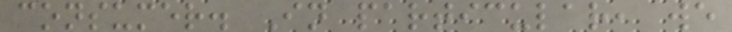consumer. In particular, we
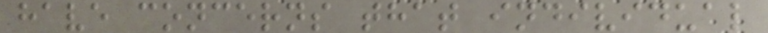have concerns that individual
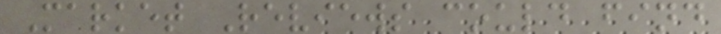Market Reviews could find
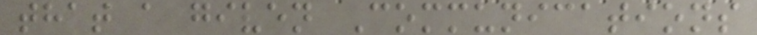that a given Communications
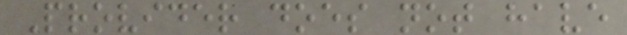Provider does not have
